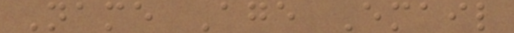Name Age Email
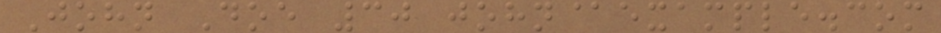John Doe 30 john@example.com
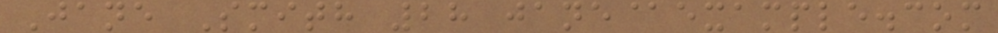Jane Smith 28 jane@example.com
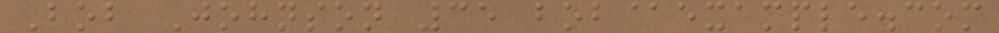Bob Johnson 35 bob@example.com
